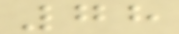78
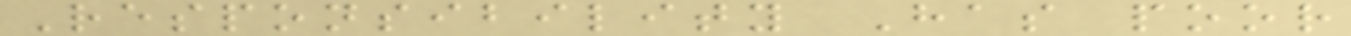Responsibility Has poor
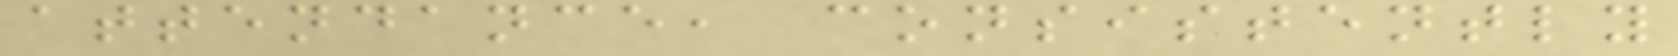attendance, consistently
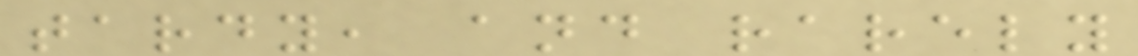tardy, and rarely
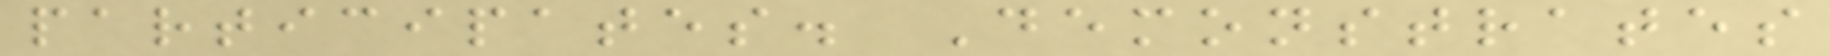participates. Demonstrates
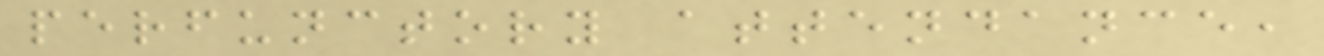perfunctory attendance,
